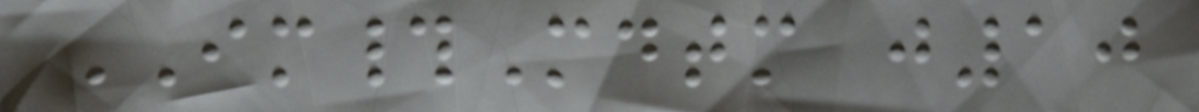IM#Mdtm j10
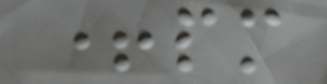+pm
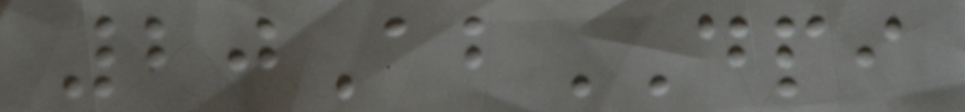20AbDPI
